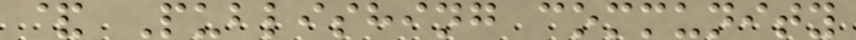& Publishing community
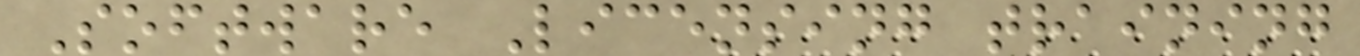Software Licensing training
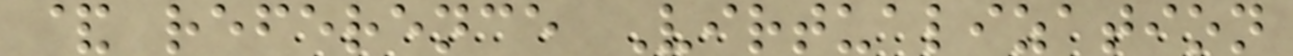& reference Virtualization
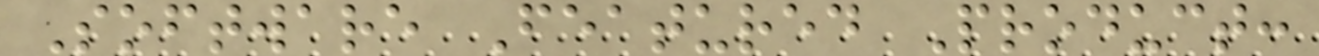Software Featured Product:
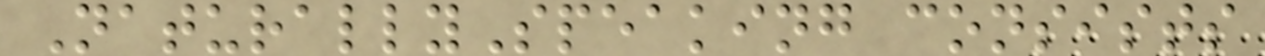NaturallySpeaking consists
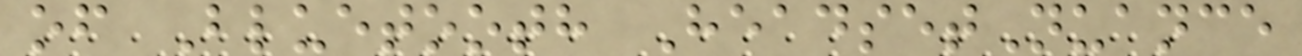of Bluetooth HeadsetNuance
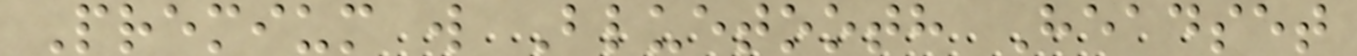Premium w Bluetooth Headset
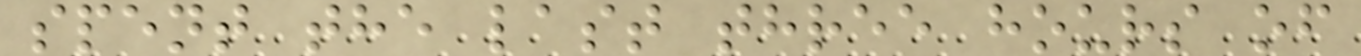spent the last three hours of
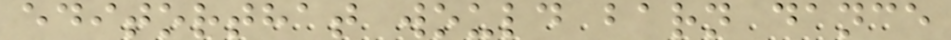editorthat would barn dance
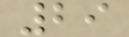29
